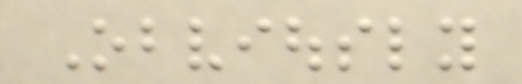Obviously
